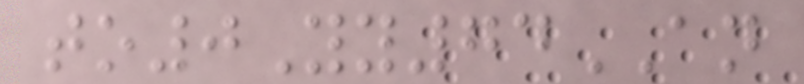to0Yy74AN
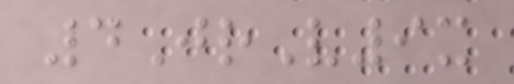4JrV9x
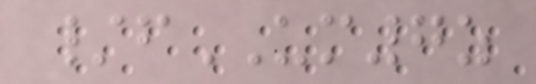/fUM7z
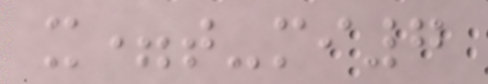x=t-mi7
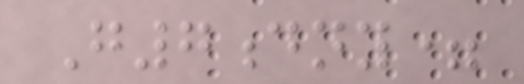G7dny=
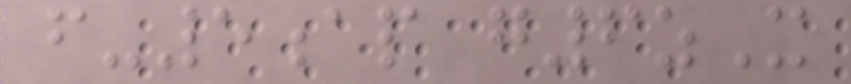f-5ap g6zX
